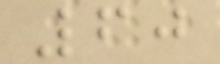60
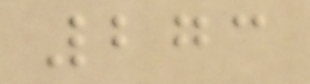273
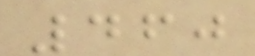460
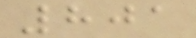801
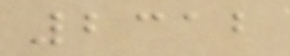2312
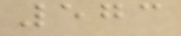573
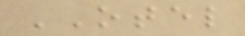OTEL
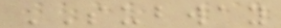SUBWAY
